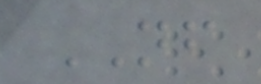NF
